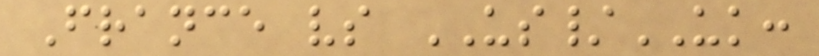France vs US/UK:
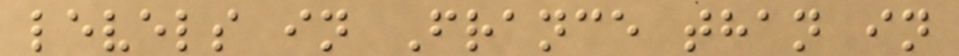levels in France than in
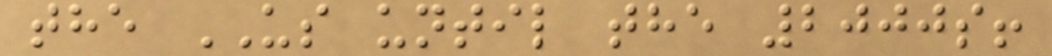the US until the 2000s!
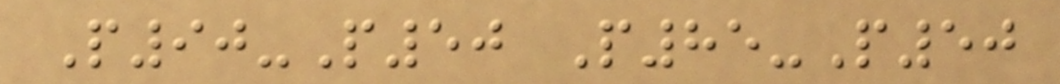P90-P50 P85-P50
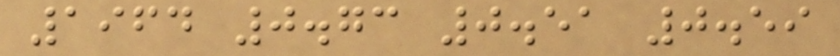1964 0.73 0.51 0.59
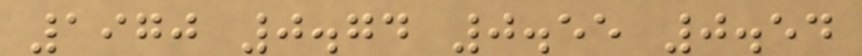1970 0.74 0.55 0.54
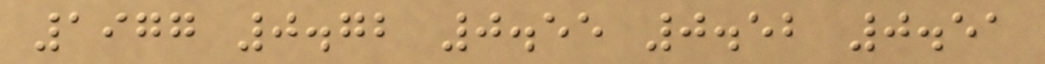1977 0.72 0.55 0.52 0.51
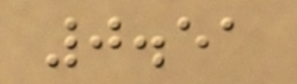0.51
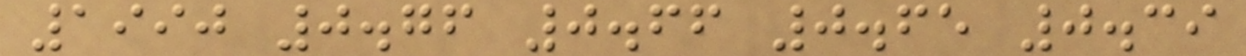1990 0.76 0.66 0.65 0.39
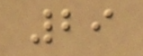29
